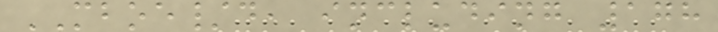MBOE/d, including 178
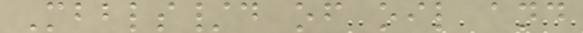Mbbls/d of oil and
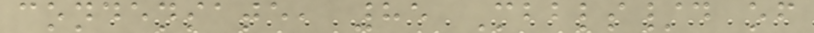condensate, 85 Mbbls/d of
